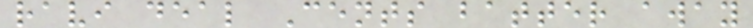ravi deal Cents batter away
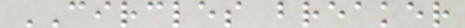CIRCLES breaker
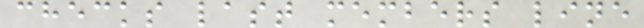checks last members line
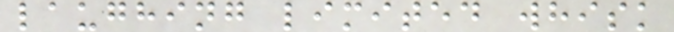laughing limited whisk
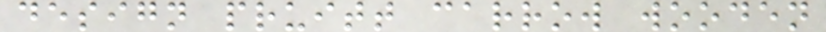design pruitt carrow wooden
